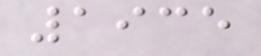1935
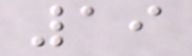19
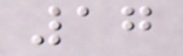17
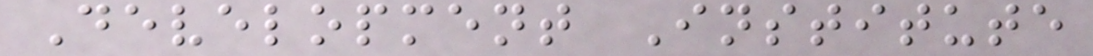Development Institute
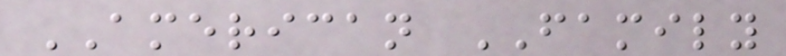AMERICAN FAMILY
